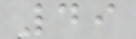49
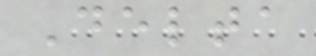Delta
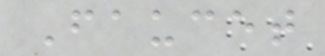Faucet
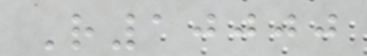R10000
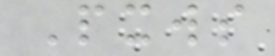Pxws
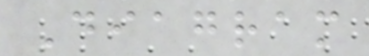Diagram
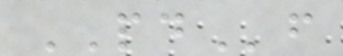PDf
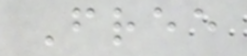Free
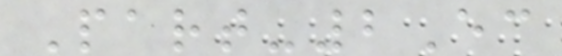Part-2Ec
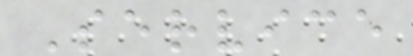Service
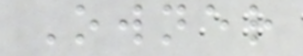Owner
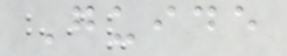Guide
